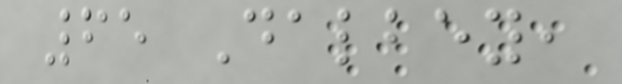65 Dalbey,
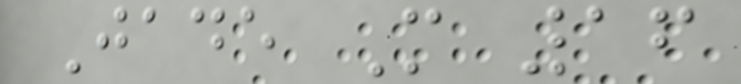Jade M 16
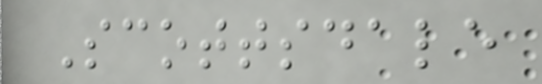Scottsdale
